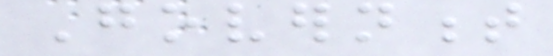Government
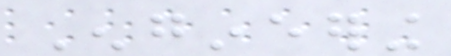Engineering
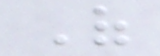Of
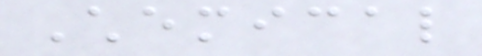Chemical
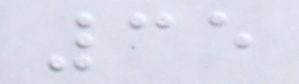35
